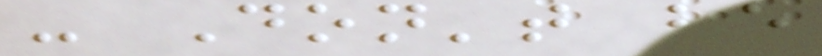- Don't be
